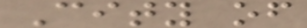City of
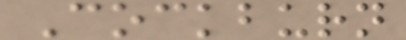Cockburn
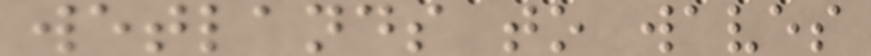wetlands to waves
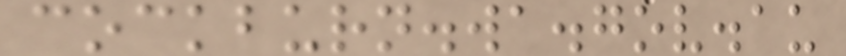cockburn.wa.gov.au
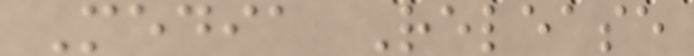Media Release
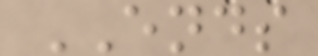ENDS
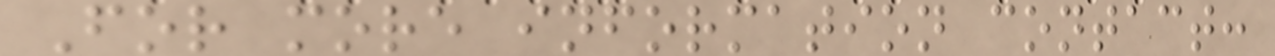For more information contact:
